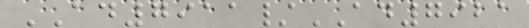AD7911/AD7921
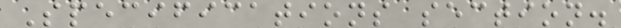Specifications section.
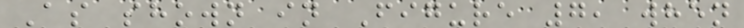As shown in Figure 7, when
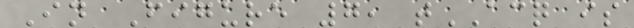In Figure 7, tACQ is
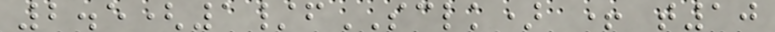2.5(1/fSCLK) + t10
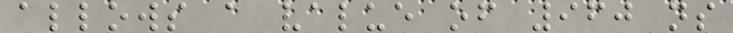allows a value of 960 ns
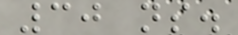30 ns.
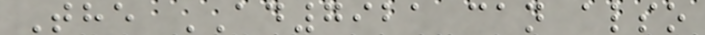The AD7921 can also
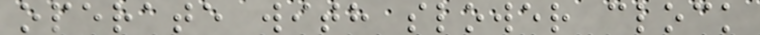operate with slower clock
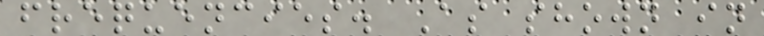frequencies. As shown in
